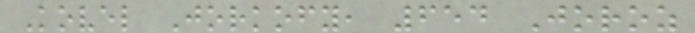Kovel Jorkofy, 654 Joroz
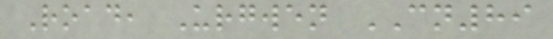Road, Urgwen CN89
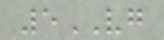5VG
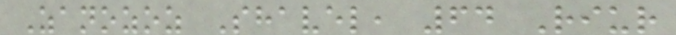Zanozoz Shavel, 64 Riur
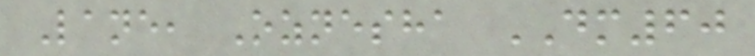Lane, Oznesha DM60
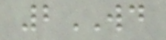2WD
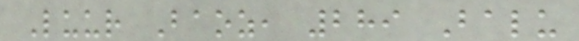Luur Baoz, 289 Balu
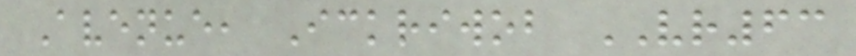Avenue, Ickriwob VR63
